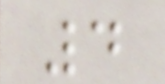4
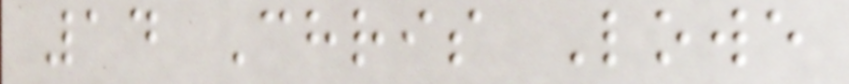14 Chris Lowe
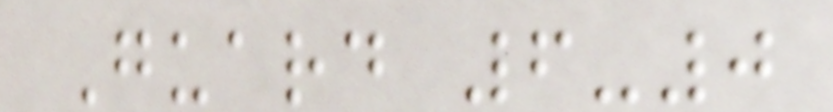Guard 6-0
